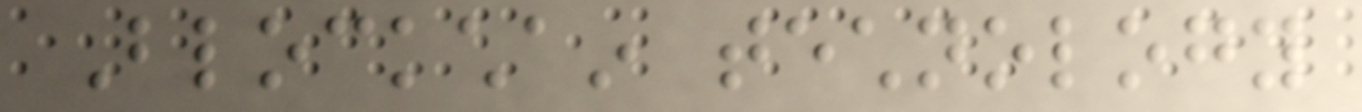Blockchain technology
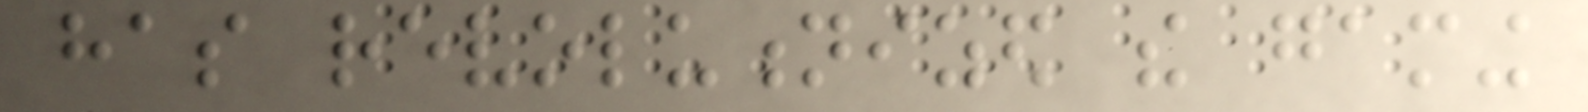has revolutionized the gaming
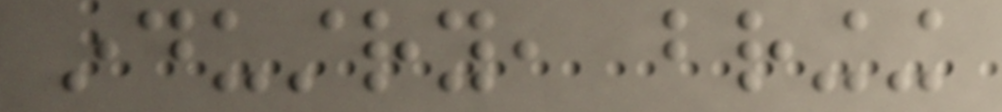industry, bringing
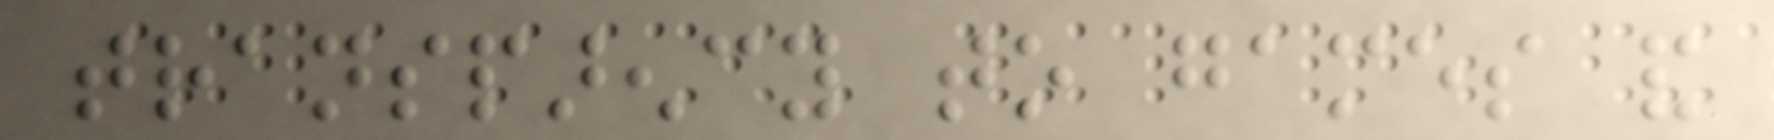transparency to games and
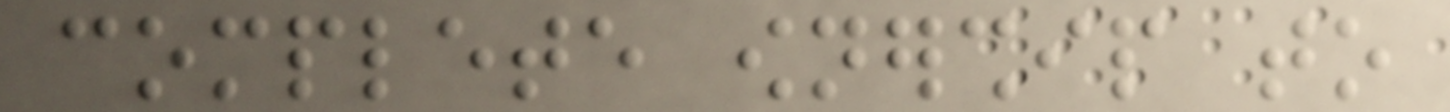complete ownership to
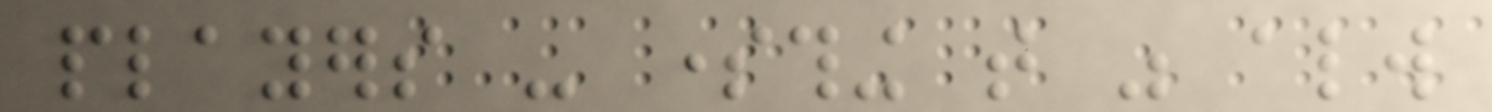players - something that was always
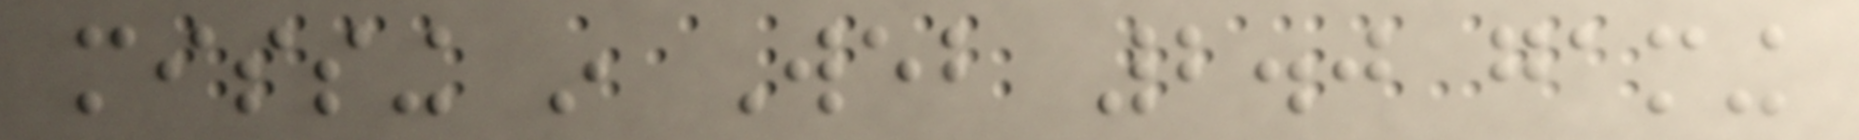missing in Web 2.0 gaming
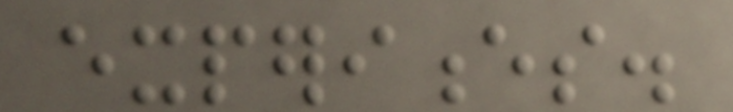experiences.
